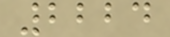2224
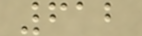612
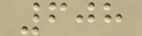608
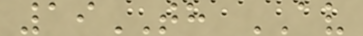19TH AV
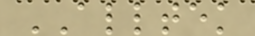ALLTEK
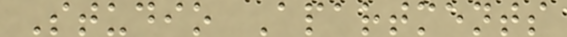Studio Apartments
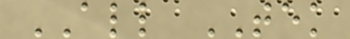ALL TEK
